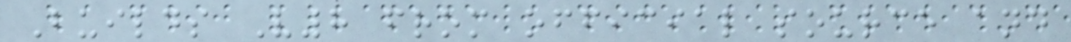Builds V8 from official source and
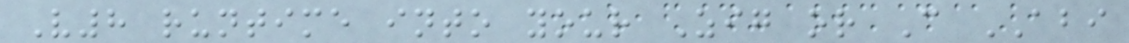V8 runtime into your Zig or C ABI
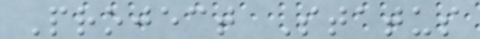Project Status
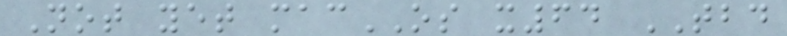Not yet macOS x64 TBD
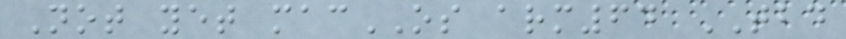Not yet macOS arm64 TBD
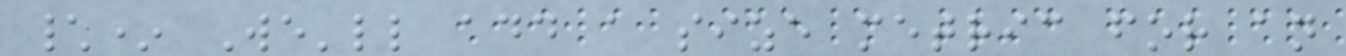\* We'll add a size metric for an
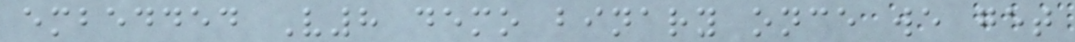embedded V8 demo binary once we get
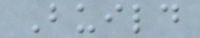Build
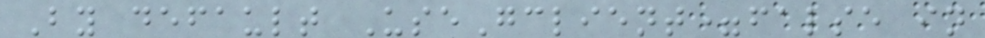By default UseGclient=false in
